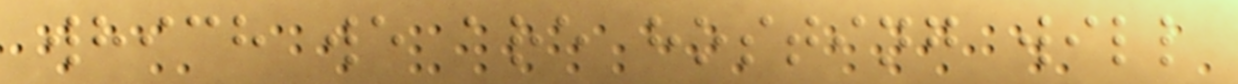which we are hosting will
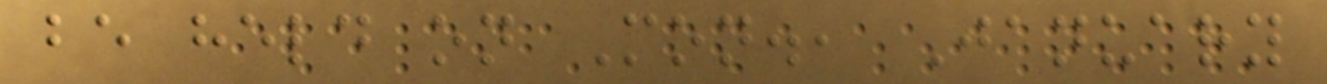be held on Mon., January
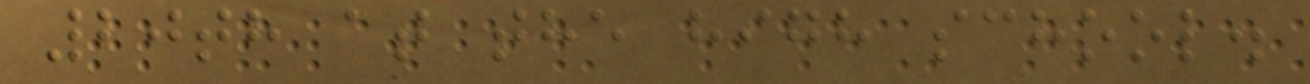20th at the high school.
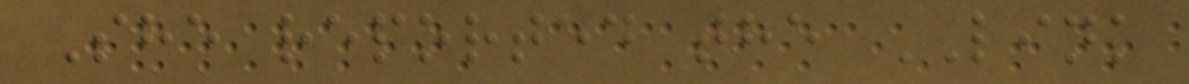She reported the LINK
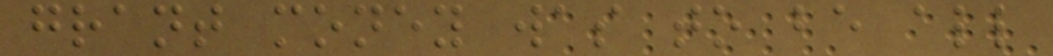grant money was to be all
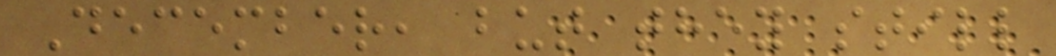December, but they still
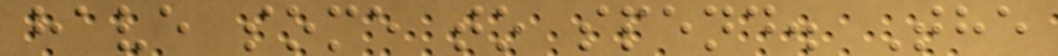have some to spend. The
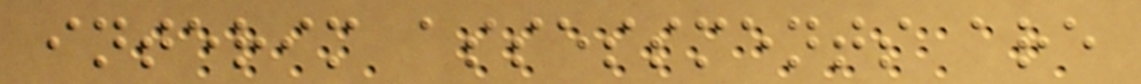interim assessments are
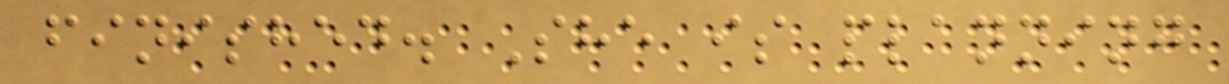finished. She is planning
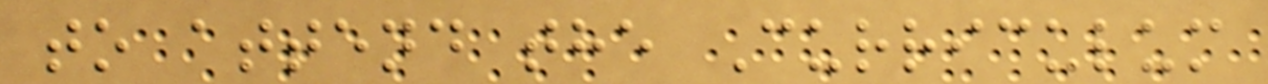to attend the Curriculum
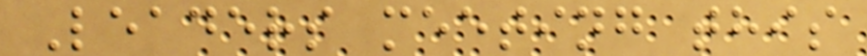Leaders meeting this
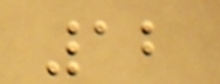12
